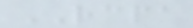RCPA
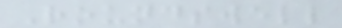Roundswell
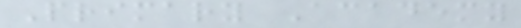Primary Academy
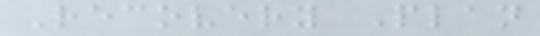Recovery Plan
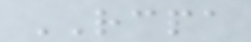RCPA
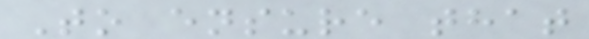To ensure that
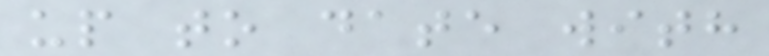up to date with
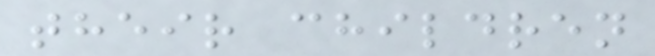their children
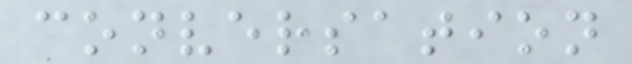conversation
